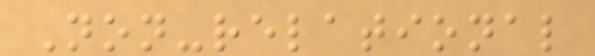Non-relational
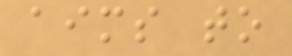aims to
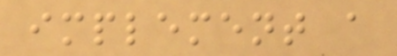implement a
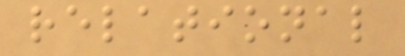relational
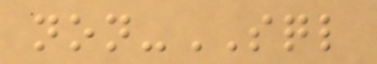non-SQL
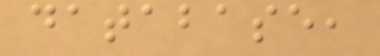database,
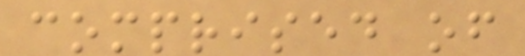comprised of
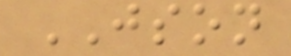JSON
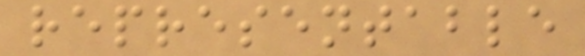representable
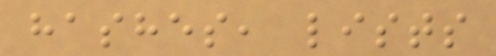hashes, lists
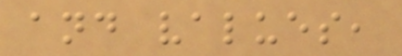and values,
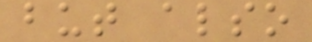but also
